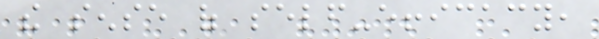the sense of self-efficacy,
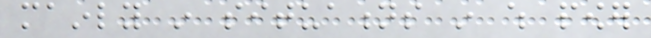mainly in situations in which power
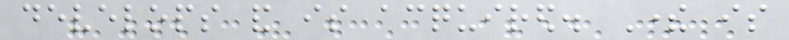develops and is acquired. There is
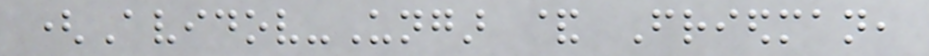(Avidov-Ungar & Friedman,
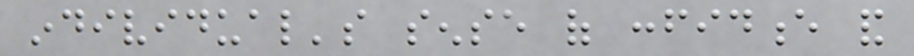individual's sense of confidence and
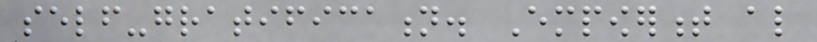self-gratification. Empowerment also
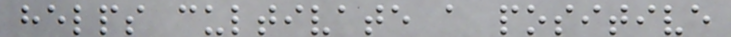helps cultivate a positive
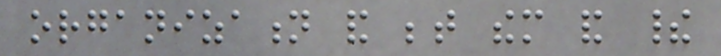organization and between them and their
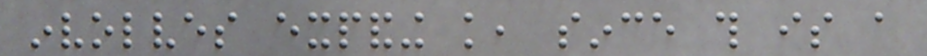involves expanding knowledge, since this is a
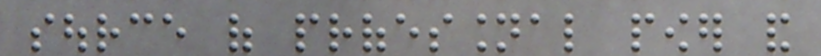source of professional power and
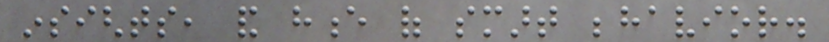insights, and hence of smart behavior.
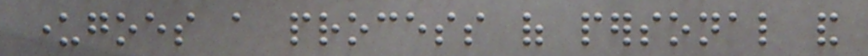undergoes a process of personal and
